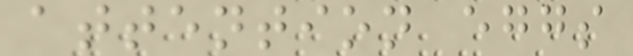attention eggs
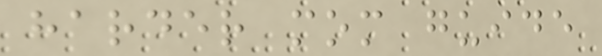harder mom guide
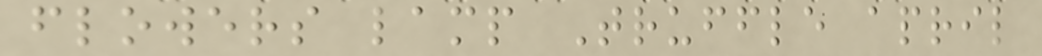flowers lamp Truffle april
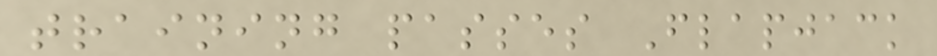training passes Flapjack
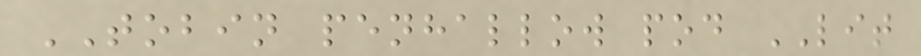TOBIN penhallow pod LIT
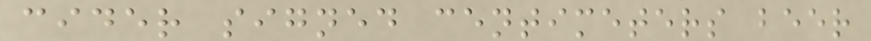cider signed centimeters beer
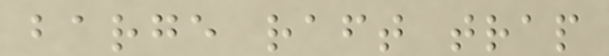barge raft trap
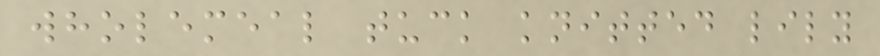wholemeal tuck knitted lily
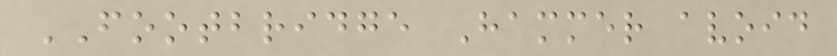FOOTBRIDGE Hammer avoid
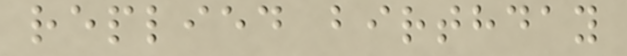replied birthday
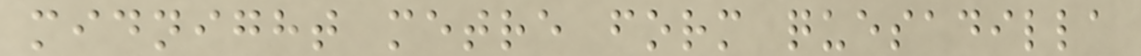midnight metre form quesadilla
